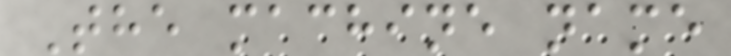The machine name
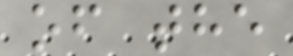of the
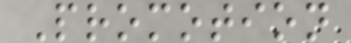Promotion
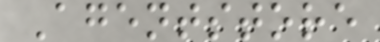Agentstore
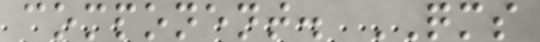component. QMS
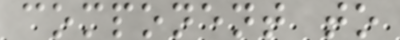component to
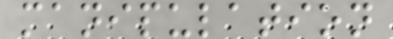manipulation
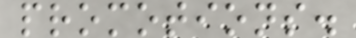promotions.
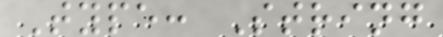Type: String
